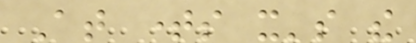At times it's the
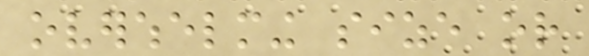overwhelming size or
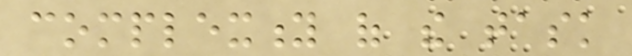complexity of the task
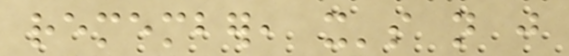remember, it's not just
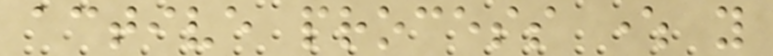active process where you
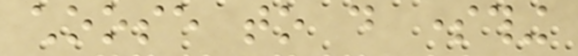choose to do something
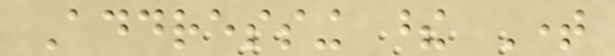Addressing these Time
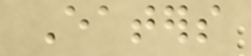Eaters
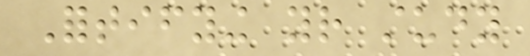Fortifying your study
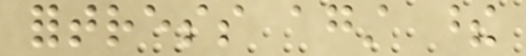fortress against these
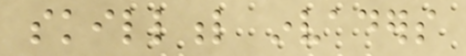skillful invaders
